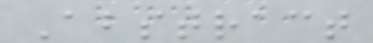Abstract
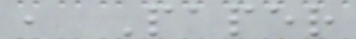, Paper
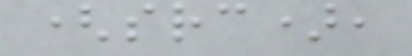(src),
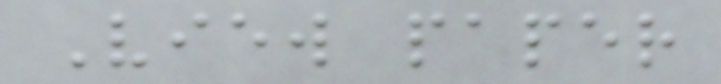View paper
